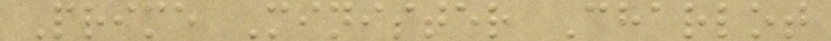Prime Minister Charlot
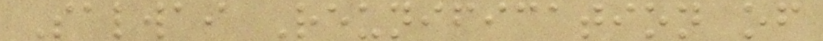Salwai Reunification of
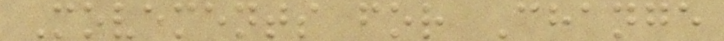Movements for Change
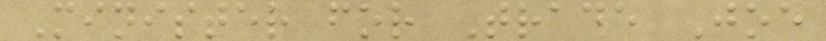Minister for Trade Joe
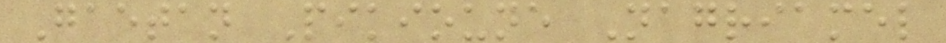Gaetan Pikioune Nagriamel
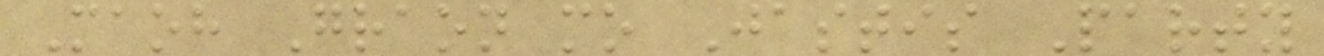Maoh Graon mo Jastis Party
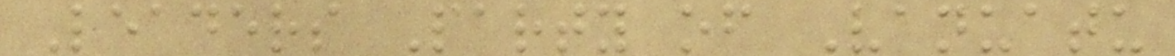Leaders Party of Vanuatu
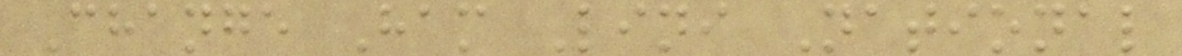Change Ham Lini National
